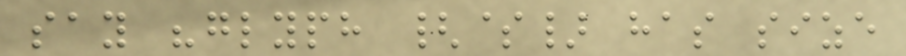say "glyph {$} has size
